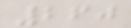260
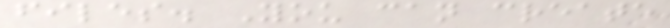files. You can create
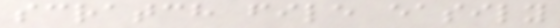scratch file easily
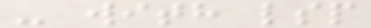- with lsp
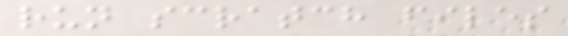run scratch files
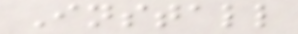Install
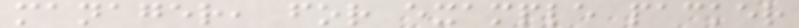manager, for example packer
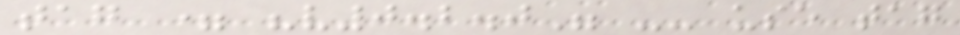tag = "v0.2.0" -- use tag
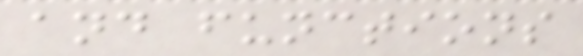and functions
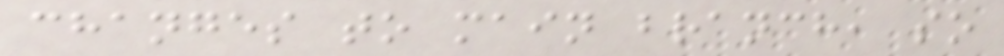changes to main branch, so
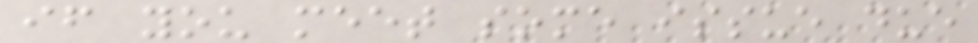if you meet some issue due
